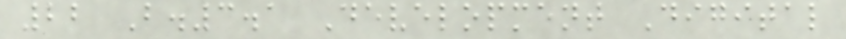22 B.3.1 Development Digital
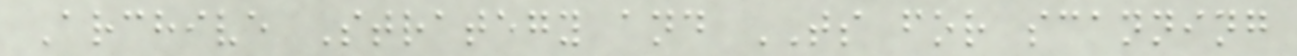Archive Strategy and TS for scanning
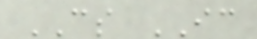CS IC
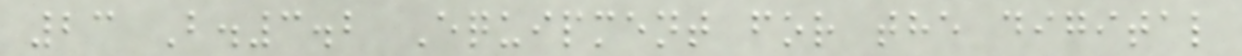23 B.3.2 Equipment for the digital
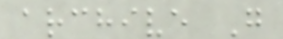archive G
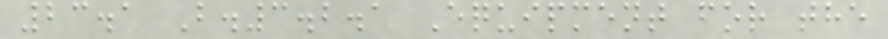23.1 B.3.2.1 Equipment for the
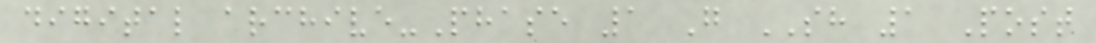digital archive-Phase 1 G SH 1 Post
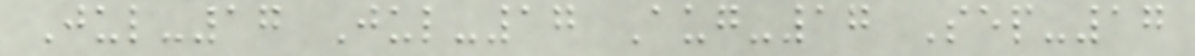Jul-17 Jul-17 Aug-17 Sep-17
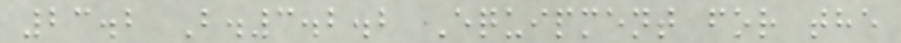23.2 B.3.2.2 Equipment for the
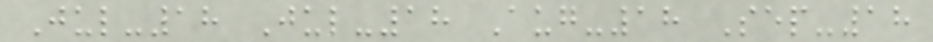Jul-18 Jul-18 Aug-18 Sep-18
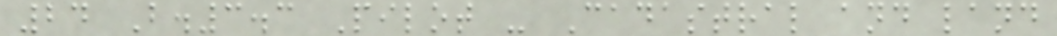24 B.3.3 Pilot - Cadastral and land
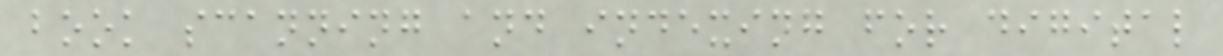book scanning and indexing for digital
